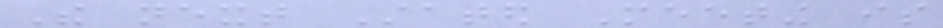The next Stated Meeting is
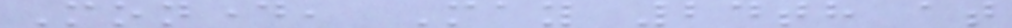Monday, May 24th at
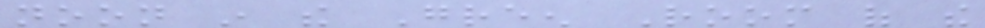noon in the Green Room of the
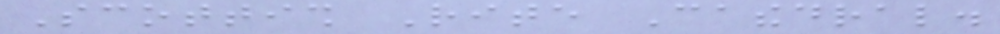Scottish Rite Cathedral.
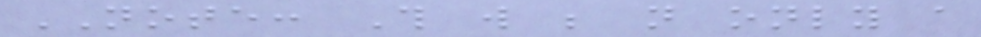NOTE: This will be not only a
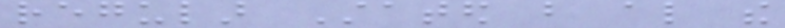regular Stated but also the
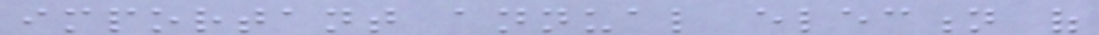important annual election of
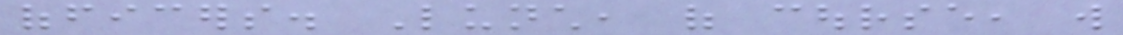officers. Lunch, of course, will
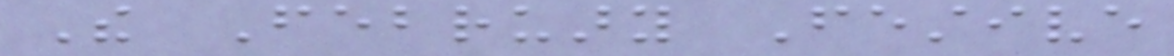The February Festive
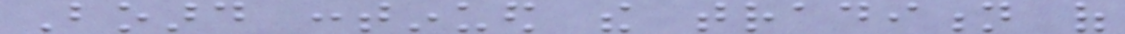Board continued the tradition of
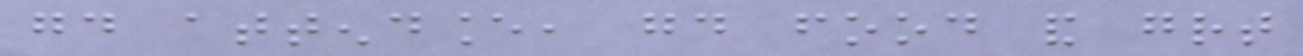good attendance, good food and great
